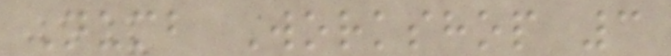Numb Workshop 3
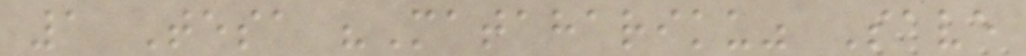1 Tesa "Matahariku" Save
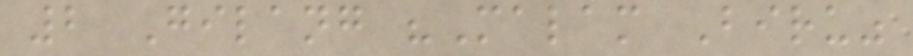2 Gilang "Malam Biru"
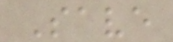Save
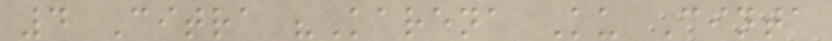4 Citra "Karena Ku Cinta
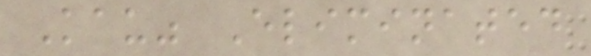Kau" Eliminated
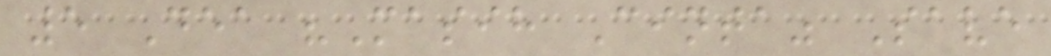5 Dea "Masih Cinta" Save
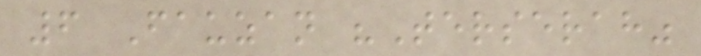6 Fauzan "Terserah"
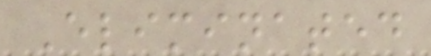Eliminated
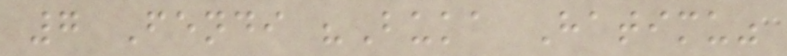7 Fendi "Buka Hatimu"
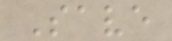Save
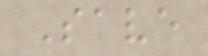Save
